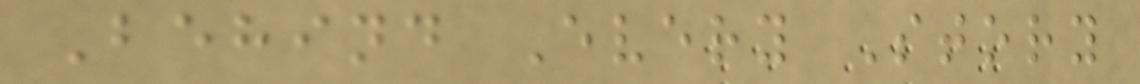Behind Every Story
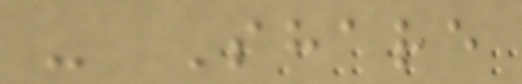- Share
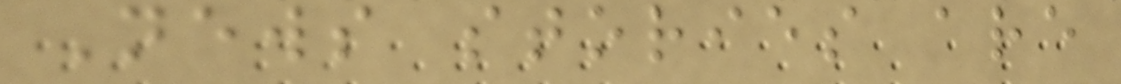News stories are
